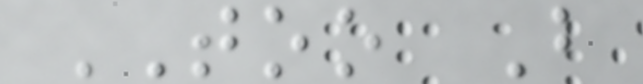TOO B
